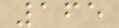165
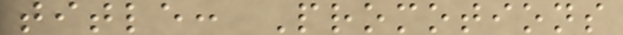title: Promotions
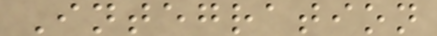Integration
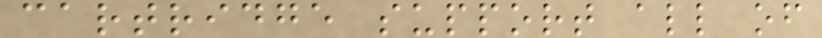cartridge support all of
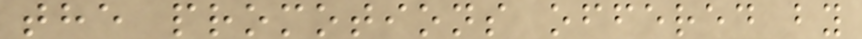the promotions offered by
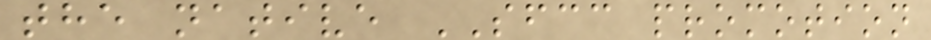the native SFCC promotion
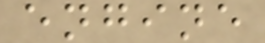engine
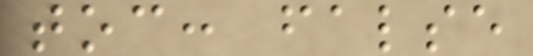toc: false
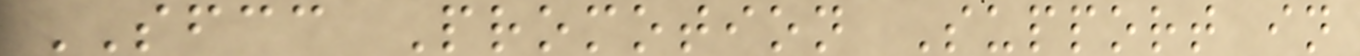SFCC Promotion Support in
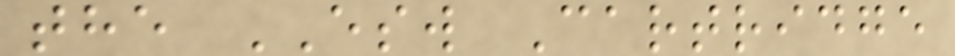the ESW Cartridge
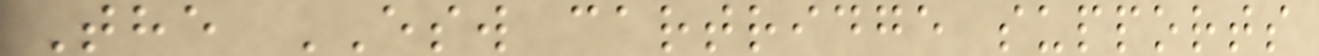The ESW cartridge supports
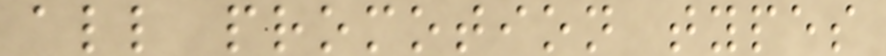all promotion types
